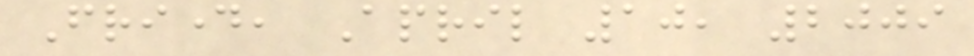Friday, April 10, 2009
